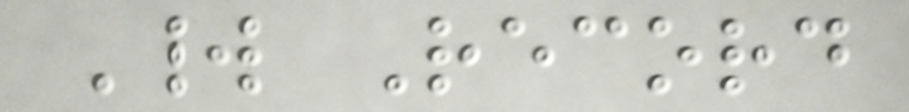World Record
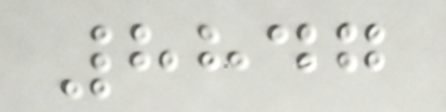8847
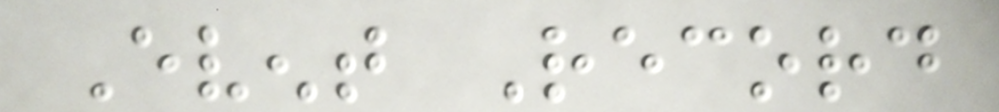Event Record
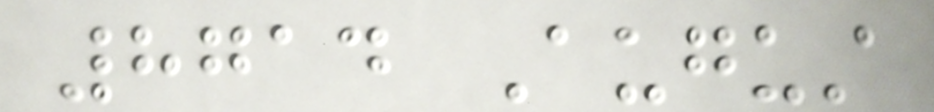8714 August
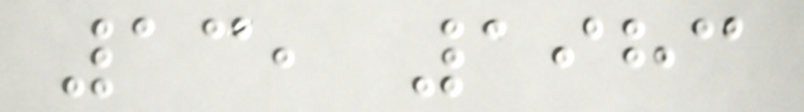13, 1983
